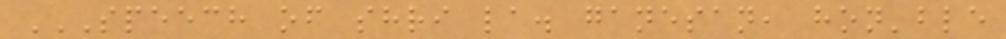SPEECH OF SHRI LA. GANESAN, HON'BLE
